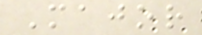Major
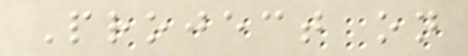Project on
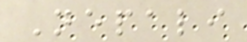Nepali
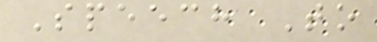Speech To
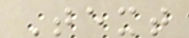Text
